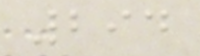294
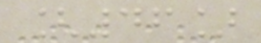[46]
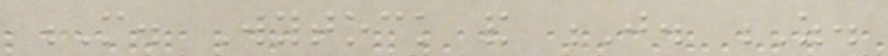M. Wytock and J. Z.
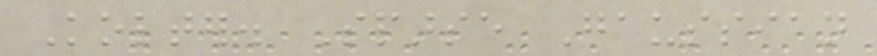Kolter. Sparse Gaussian
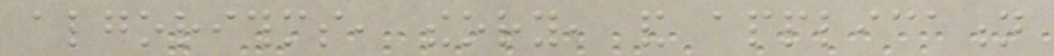algorithms, theory, and application
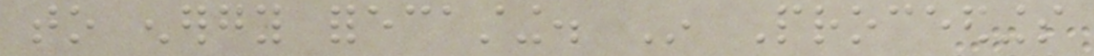to energy forecasting. In Proceedings
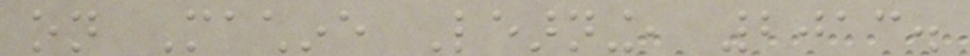on Machine Learning, 2013.
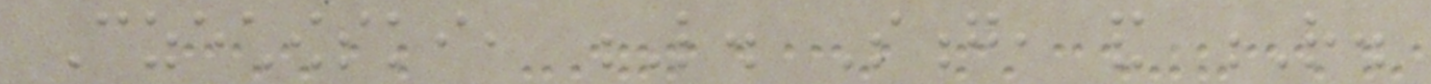Czechowski, L. Song, and R.
